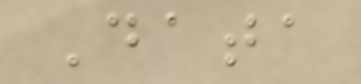Data
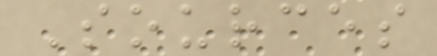Sources
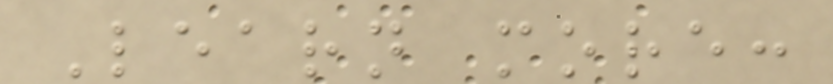Learn more:
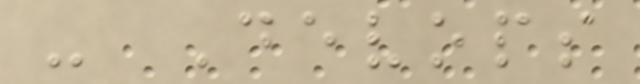- Devops
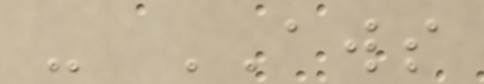- AWS
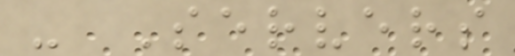- Servers
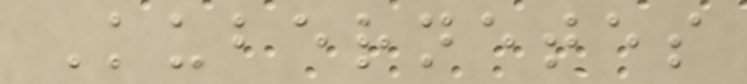Kubernetes
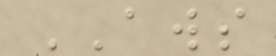AWS
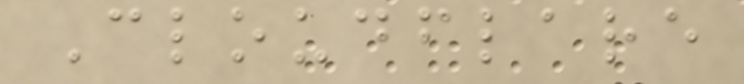Cloudflare
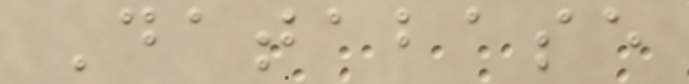Database
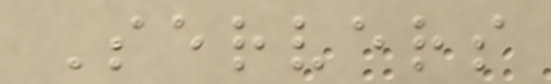Servers
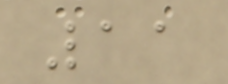11
